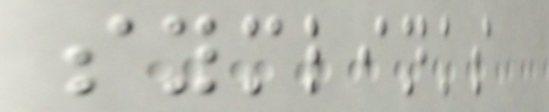symlinks
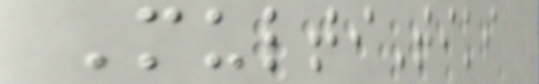MultiTiki
